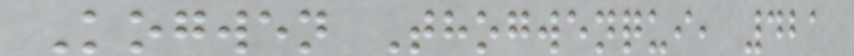Kogwen Thogwenqui, 421
